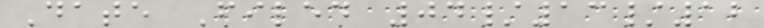Date Filed 04/13/12
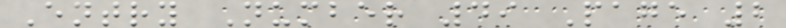Entry Number 49 Page 2
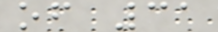of 31
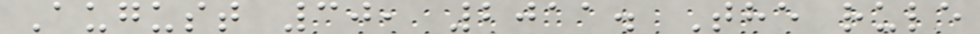August 30, 2011. The rule
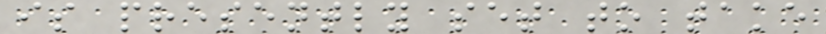is presently set to take
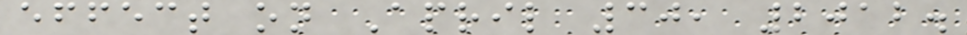effect on April 30, 2012.
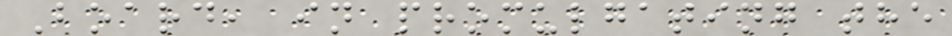Board, in promulgating the
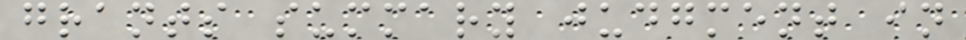grants summary judgment in
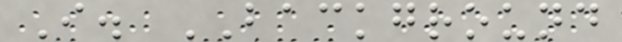I. BACKGROUND
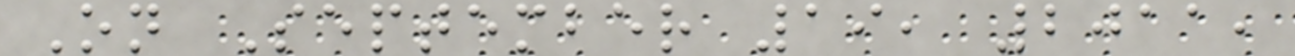On September 19, 2011,
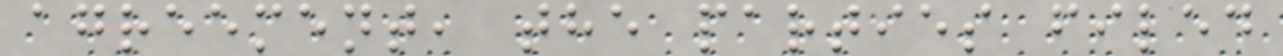agreement, the parties filed
